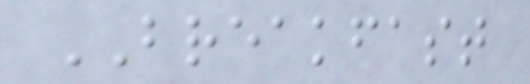BREAKFAST
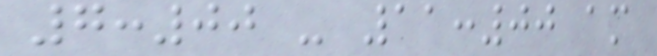7:00 - 11:00 am
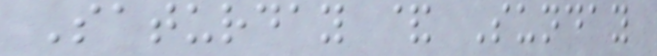Saturday & Sunday
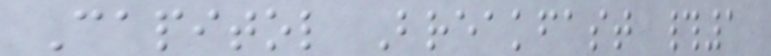Capitol Breakfast #1
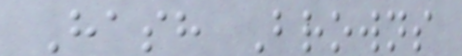Hash Browns
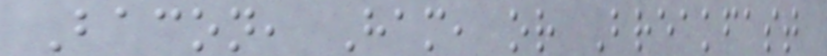Bacon, Ham, or Breakfast
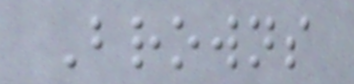Browns
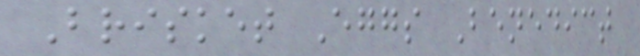Brisket Eggs Benedict
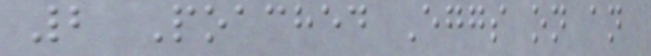2 Poached Eggs on an
